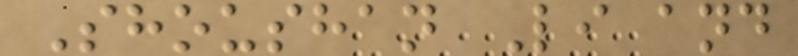Shoushan Li and
